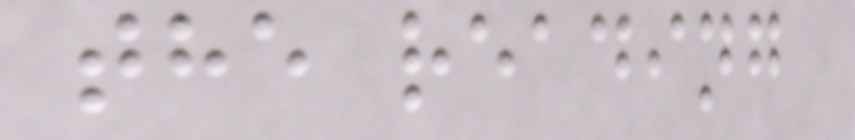the reading
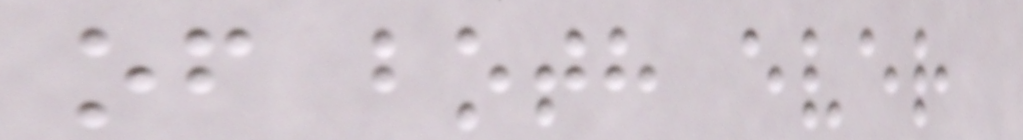of both ever
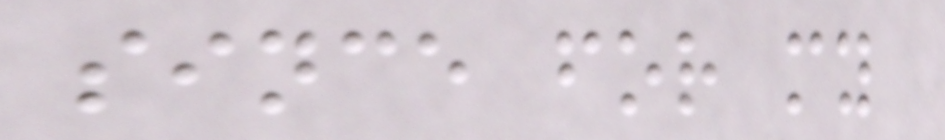since for my
